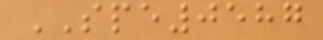SPE0587
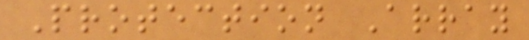Protection Array
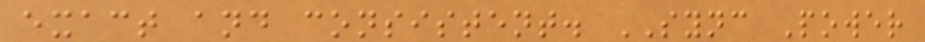exact and consistent. SYNC Power
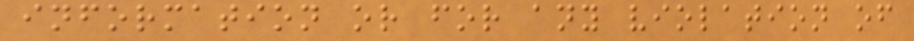information or for any violation of
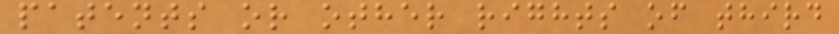patents or other rights of third
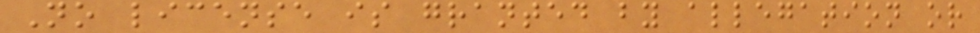No license is granted by allegation or
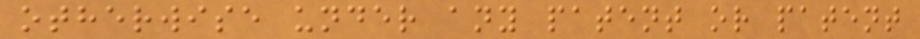otherwise under any patent or patent
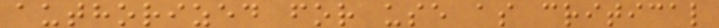authorized for use as critical
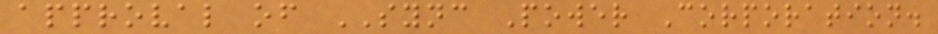approval of SYNC Power Corporation.
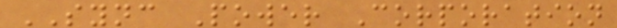SYNC Power Corporation
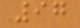97
